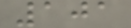101
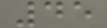45
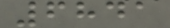6841
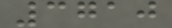3710
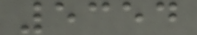5354
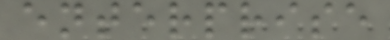enterprise
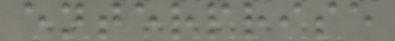enterprise
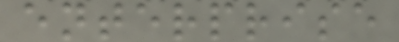enterprise
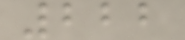222
